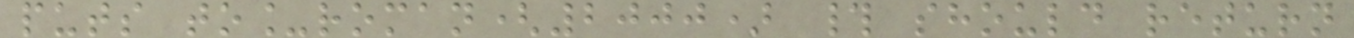puts to_roman(2000) # should return
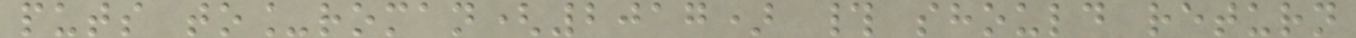puts to_roman(2017) # should return
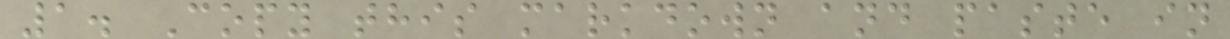1. Copy this markdown and paste in
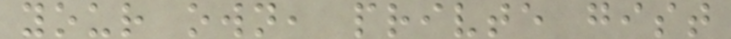your own, privte gist
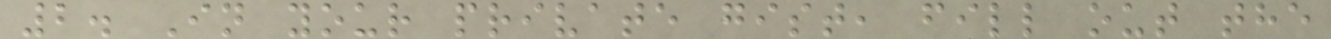2. In your private gist, fill out the
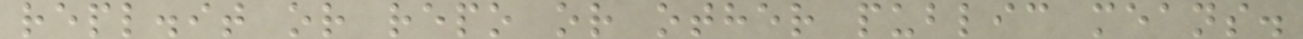repl.it or repo or other public means.
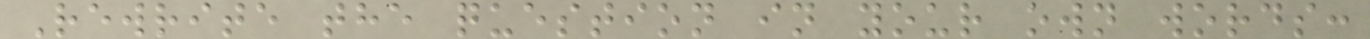Rewrite the question in your own words:
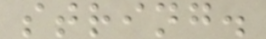string.
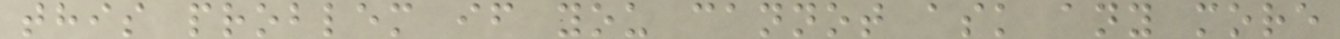this problem if you cannot ask any more
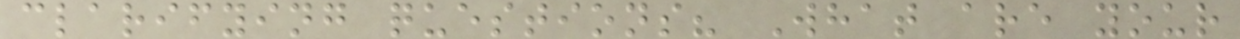clarifying questions? What are your
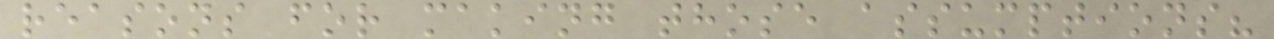reasons for making those assumptions?
